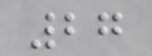27
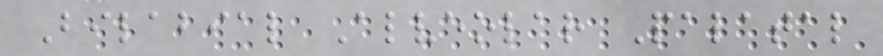Bilabial Alveolar Palatal
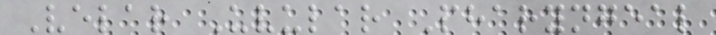Velar Uvular Pharyngeal
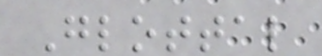Glottal
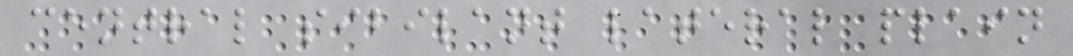central sibilant lateral plain
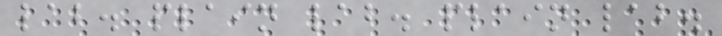lab. plain lab. plain lab.
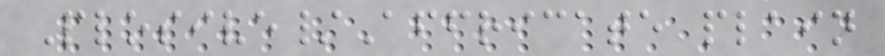Plosive/Affricate plain
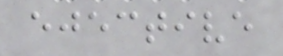ejective
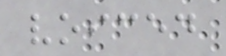voiced
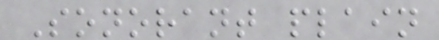Sonorant plain
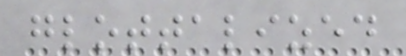glottalized
